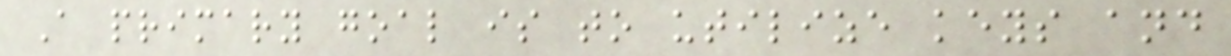A primary goal is to utilize keys and
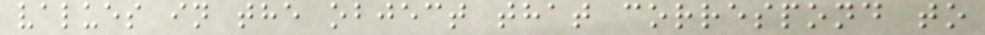values in the object that correspond to
